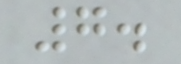7.
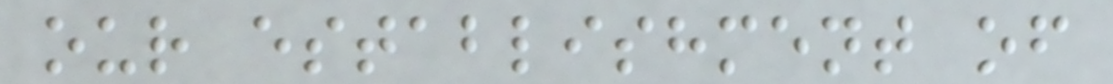our establishment of
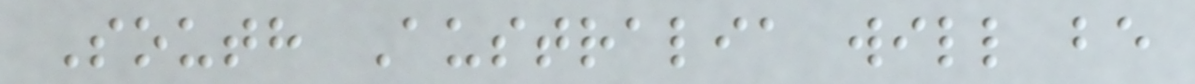South Australia will be
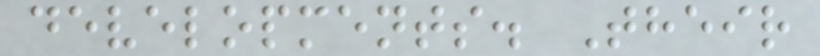developments. Their
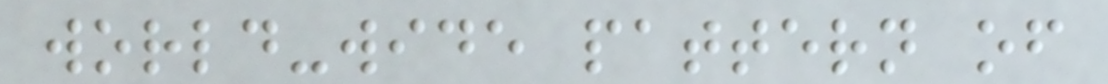world-wide pattern of
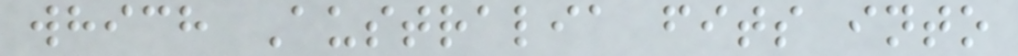which Australia fits into
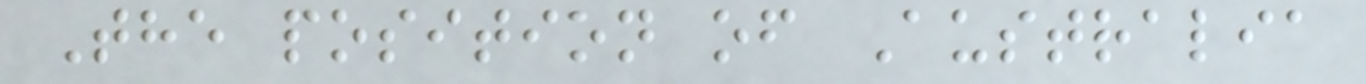The position of Australia
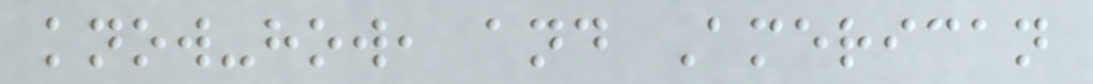know-how, and American
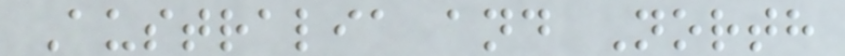Australia and North
